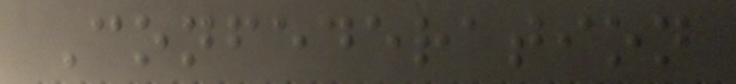Confederation
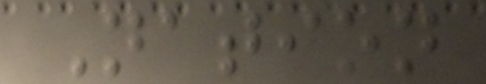Nation
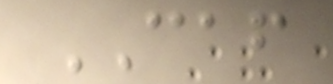CAF
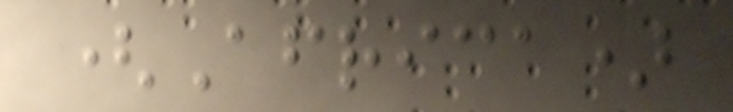(Africa)
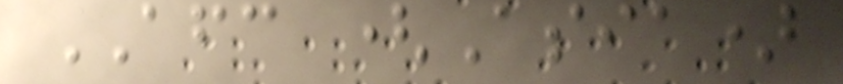AFC (Asia)
